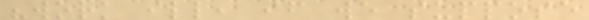"work ill, if we suppose
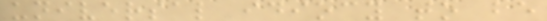universal idiocy to be
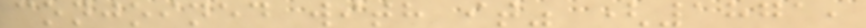conjoined with it" (1871,
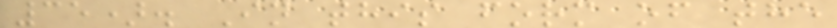35). In this form of the
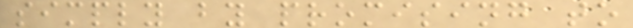simply by promising to
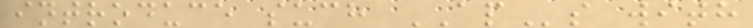introduce such APs with
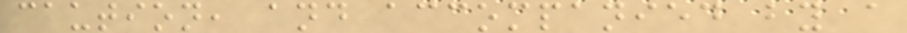caution, and accompanied by a
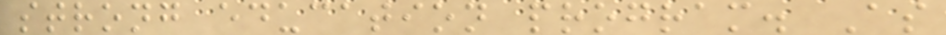strong education program. As
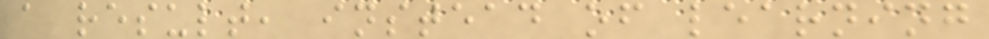a result, instead of learning
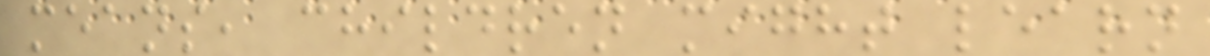means, children might learn
